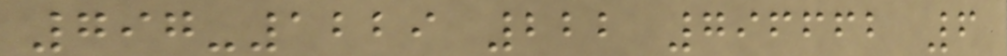797-1229 222 796662 6
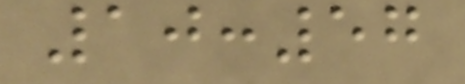10:57
